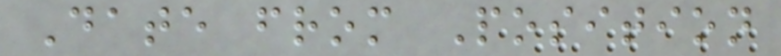Date from Position
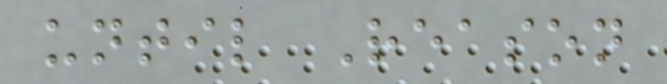until Reason
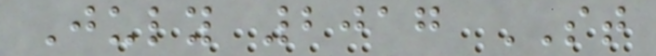July 2017 ST
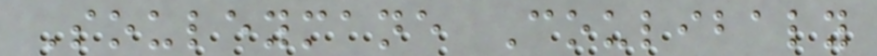Souleymane Coulibaly
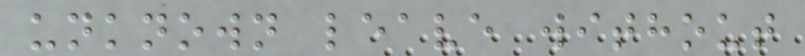unknown leave without
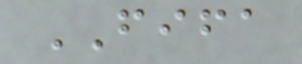FIFA
